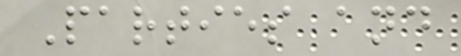Parties and
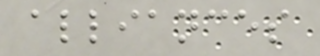alliances
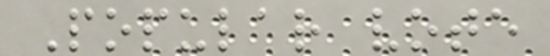Popular vote
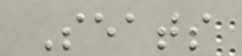Seats
